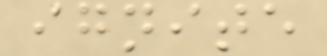ignite
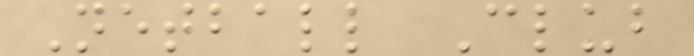Netball Club
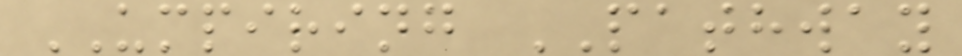UMPIRING PATHWAY
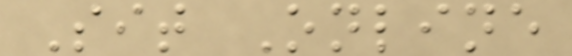Sit Online
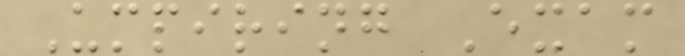Umpiring Exam
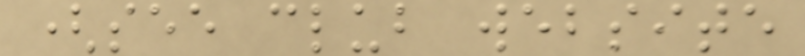(see club website
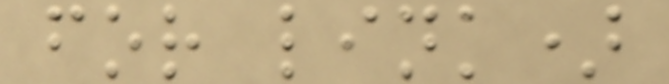for link)
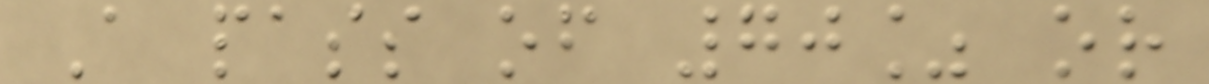A pass of 70% or
